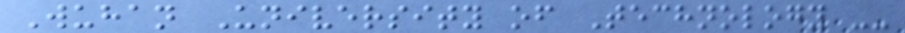Wuhan University of Technology --
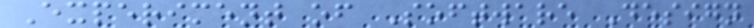Experiment of Software Design
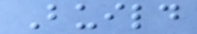Build
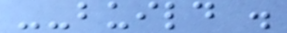--build .
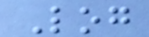Log
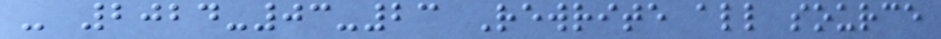- 2024-03-23 Rewrite all source
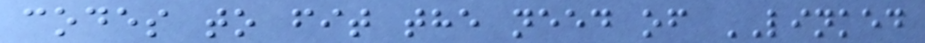codes to fit the need of LINKED
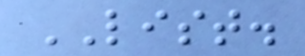LIST.
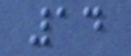14
